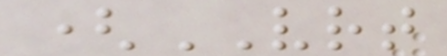(VRT
